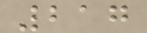217
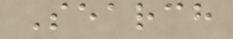Search
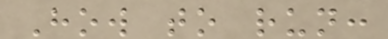How to run:
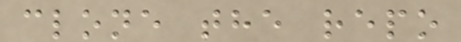clone the repo
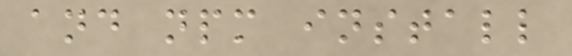and npm install
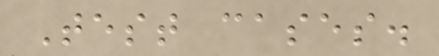Test cases.
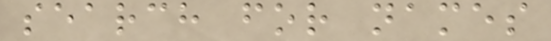search for names
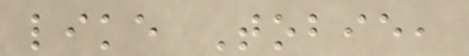like Tobie,
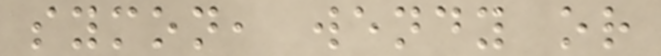symon, wendy or
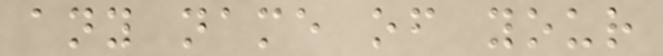any name of your
